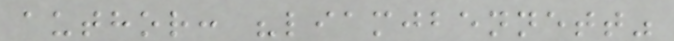author: "liamjbennett"
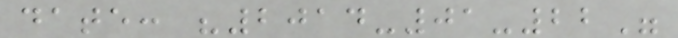date: "2014-01-22"
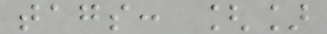tags: []
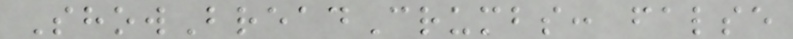ShowBreadCrumbs: false
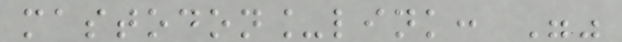mastodon_link: ""
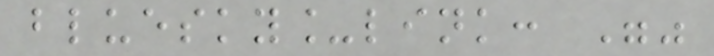bluesky_link: ""
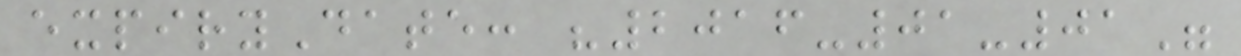expiryDate: "2016-01-01"
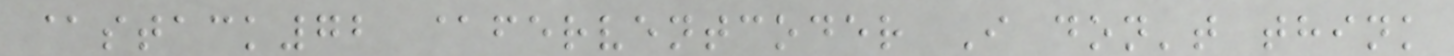@stack72 @ferventcoder I don't think
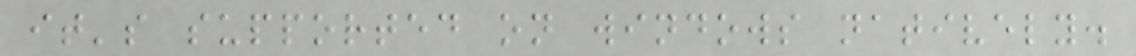it's supported on windows natively.
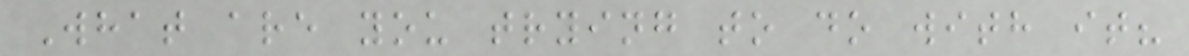What are you trying to do with it?
